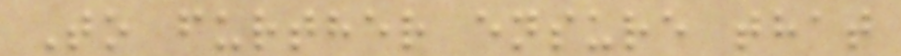To further ensure that
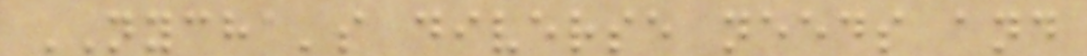NYCHA's diverse needs and
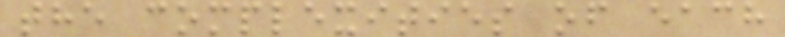the complexities of each
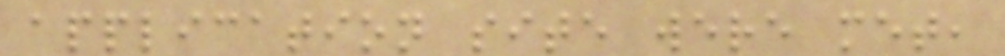application site were met,
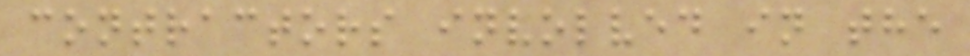contractors involved in the
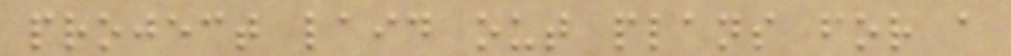project laid out plans for a
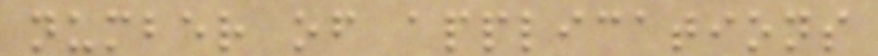number of applications
